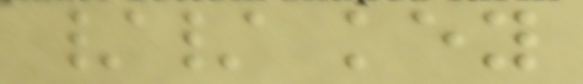// key
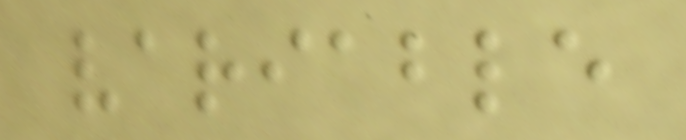variable
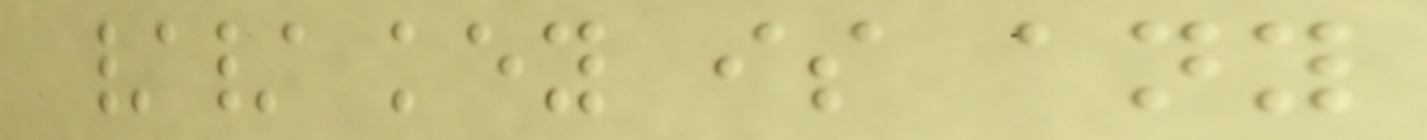// key is any
